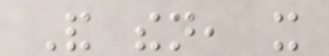And then, it
